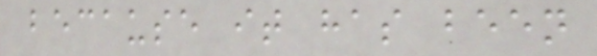because it has been
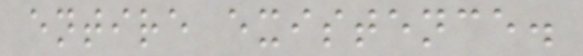entire existence.
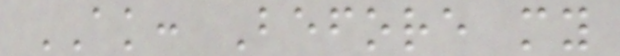AK: Before my
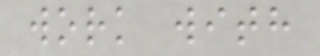work with
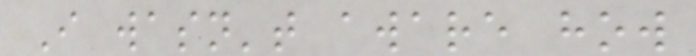I wasn't aware how
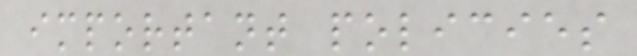important policies
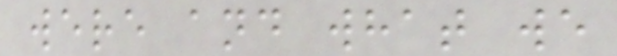were and what we
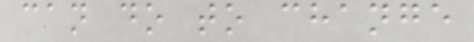can do to change
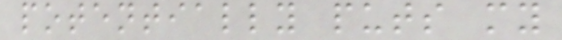potentially puts my
